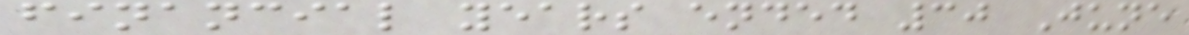financial years ended 30 June
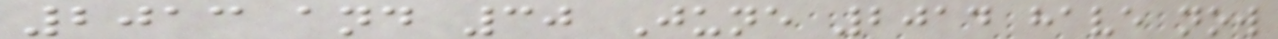2013 and 30 June 2014 have now
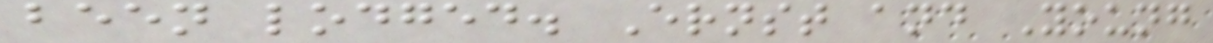been lodged. Ernst and Young
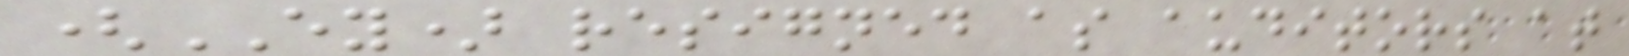(EY) resigned as auditors at
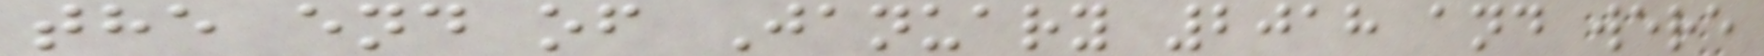the end of January 2018 and were
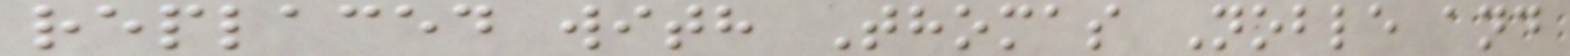replaced with Thomas Noble and
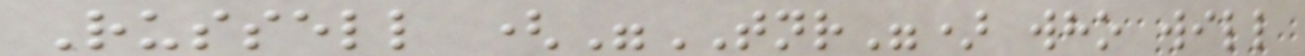Russell ("TNR") who will
